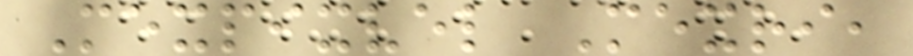Mexpixvel Mexri,
